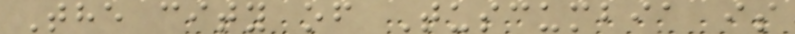The city of Tuscumbia is
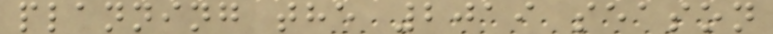planning the 2019 season
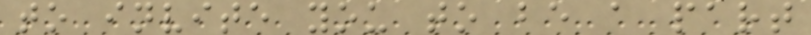to invite you to be a part
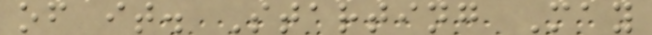of it. Starting May
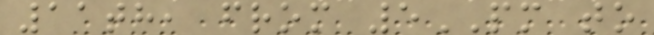11th, from 5PM to
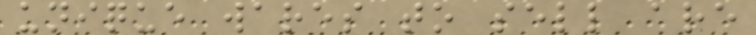unique wares to sell are
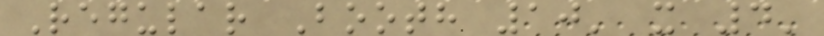Regular Booth 10' x 4'
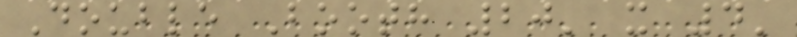Double Booth 20' x 4'
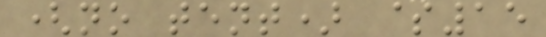(no tent) $15
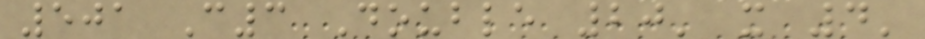501 C3 Double 20' x 4'
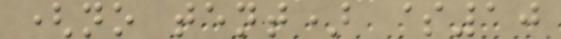(no tent) $10
